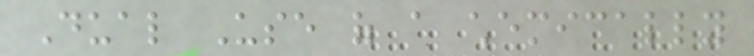Dual Use of a chemically
